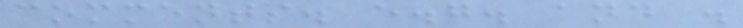comments. e.g. and .
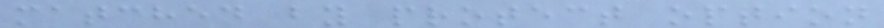matched by protect option
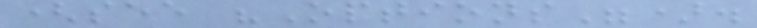(see "Options").
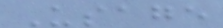Usage
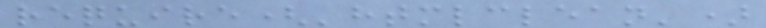require('htmlclean')
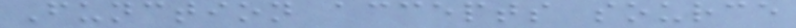Function accepts source
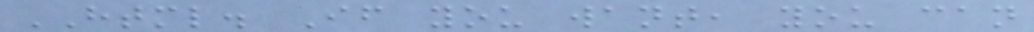HTML. If you want, you can
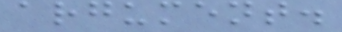argument.
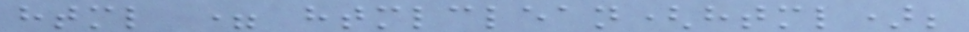html = htmlclean(html);
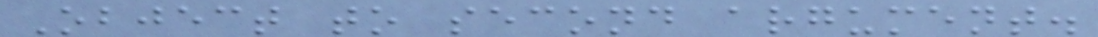Object to second argument.
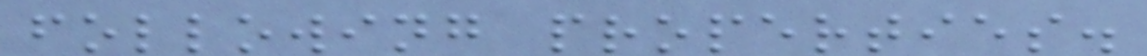following properties.
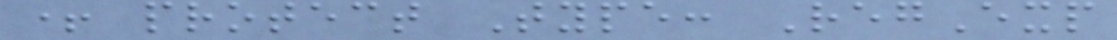+ protect Type: RegExp
